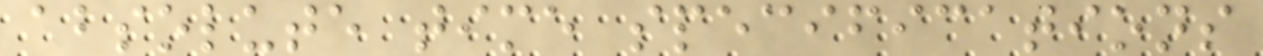absolute time specifications
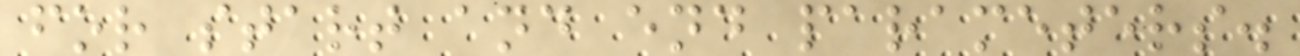for start and end parameters.
